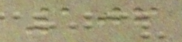106
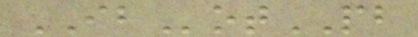IBotPB
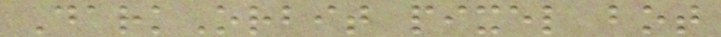DarkOrbit pixel bot
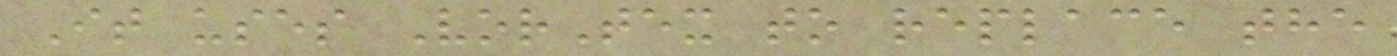It uses VorTex to replace the
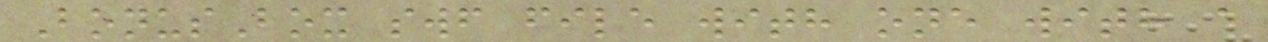BonusBox swf file with one with a
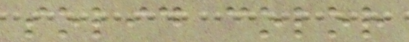solid color
